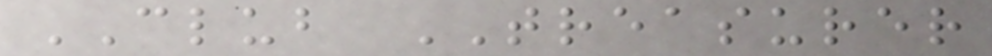CLUB TREASURER
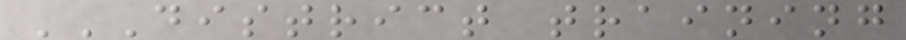DISTRICT TRAINING
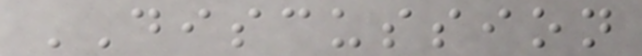DISCUSSION
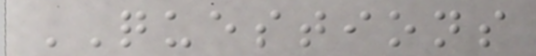QUESTIONS
